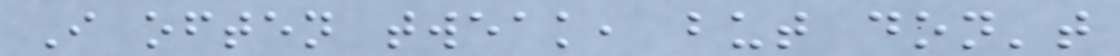I often tweak, but don't
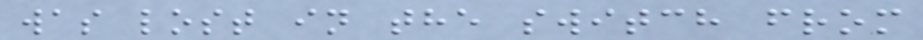was lost in the switch from
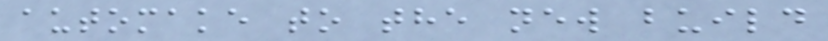automake to the new build
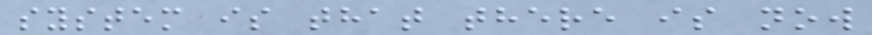system is that there is now
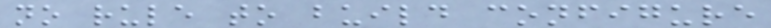no rule to build configure
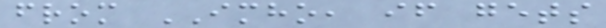from IMHO, if gets
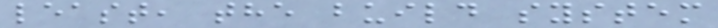least, the build system
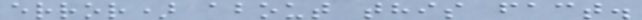error) about this fact.
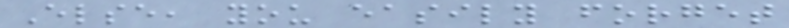Else, you easily forget
